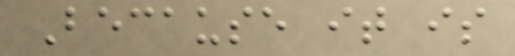Because it is
